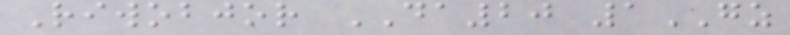Riwobjor DA20 1GZ
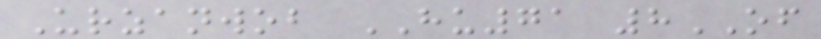Urzanwob HU71 8OF
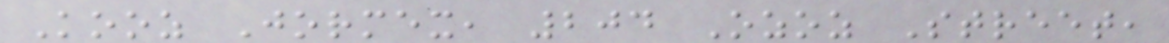Kooz Jormex, 204 Ozoz Street,
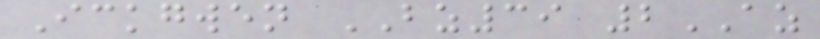Ickgwen BZ39 2AZ
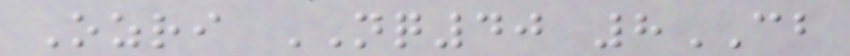Ozri NQ40 8CB
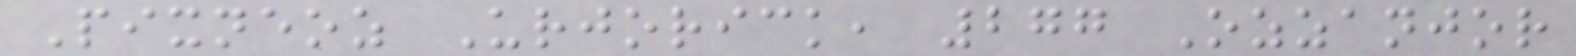Pixneoz Urjorick, 277 Ozzanjor
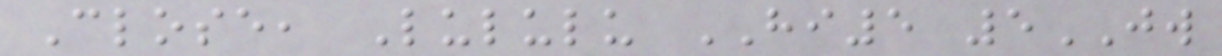Close, Lululu HI5 5JW
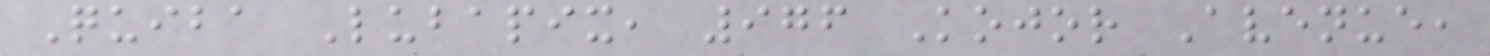Quiba Lubapix, 976 Kojor Avenue,
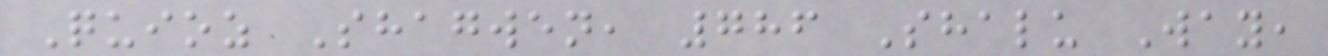Quioz Shagwen, 786 Shalu Way,
